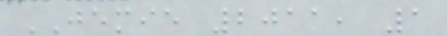JEMIE 2011, 1
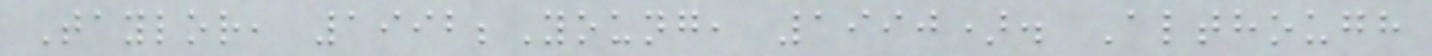Taylor, 1992;Young, 1990). Although
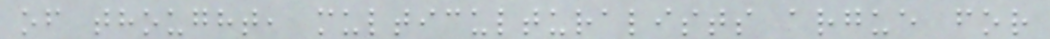of thought, multiculturalists argue for
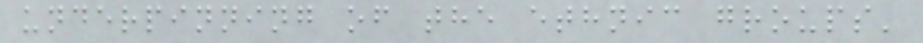underpinning of the ethnic groups'
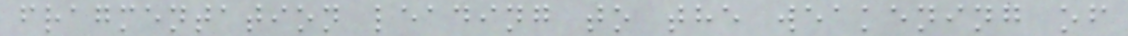fragmentation leading to the weakening of
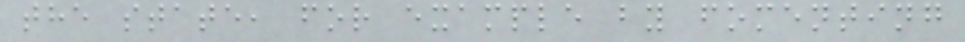the state, for example by fomenting
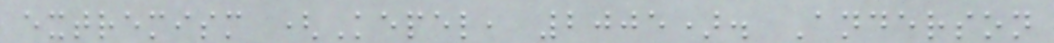extremism (Kepel, 2005). Anderson
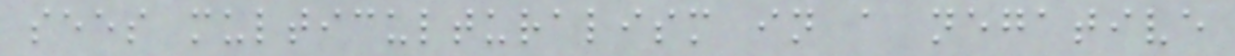sees multiculturalism in a negative
